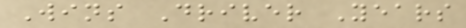Wins Driver Years
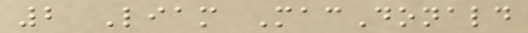2 Liam MacDonald
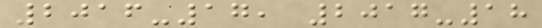2016-17, 2017-18
